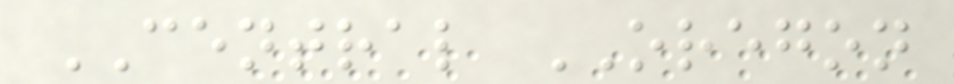CENTRAL OREGON
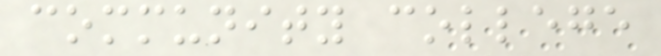community college
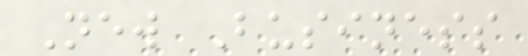New Business
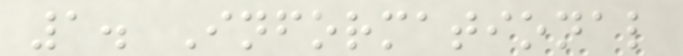1. Informational
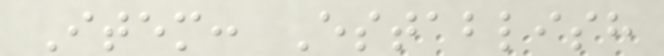Item: Establish
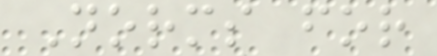Norms for
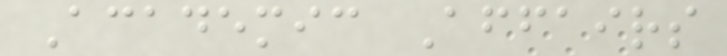Academic Affairs
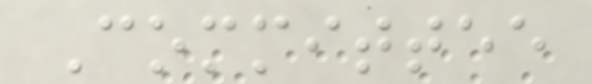Committee
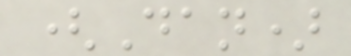(Dan)
